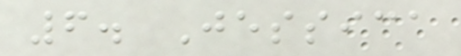6. Jessica
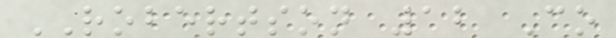ROBERTSON 12 Co
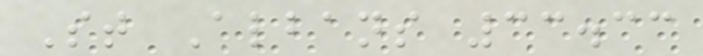St Albans 33.33
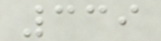339
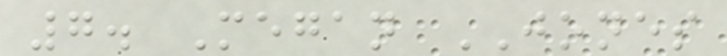7. Megan JONES
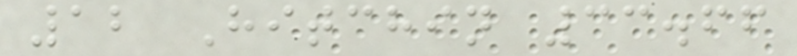12 Hitchin 33.66
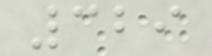329
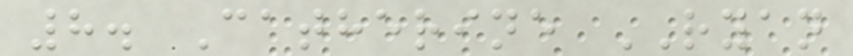8. Catherine RYAN
